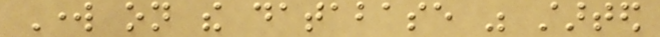Work on the database was started
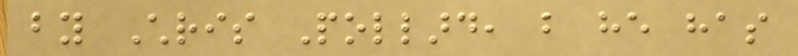by Chris Pollard, but he has
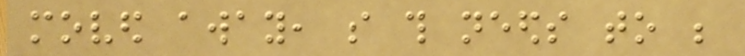moved away, so this needs to be
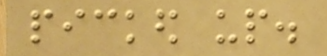picked up.
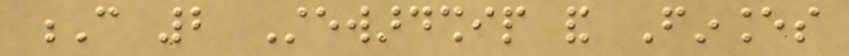C 2 Stewardship and Finances
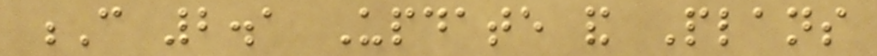C 2.1 Update and Plans
